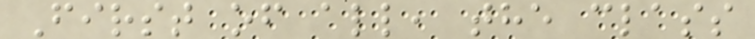First of all, the class
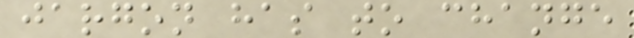jargon has to change
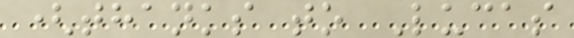(thanks to Lucas
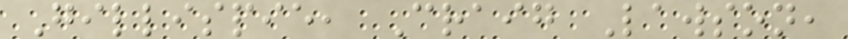Gillispie, Craig Lawson,
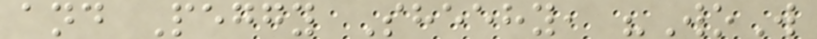and Peggy Sheehy, "WoW
